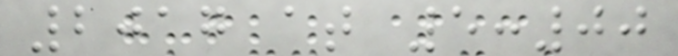2017 at 5:00
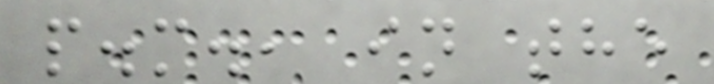p.m., in the
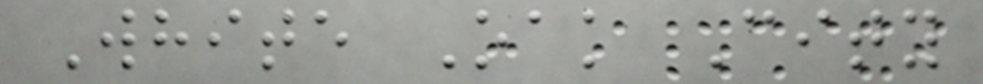White Oak City
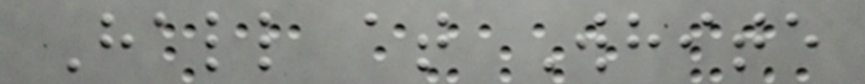Hall at White
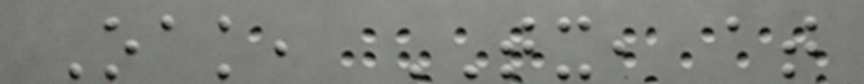Oak, TX, at
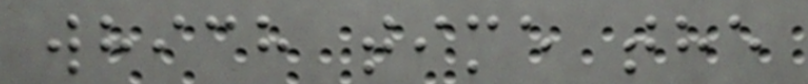which time the
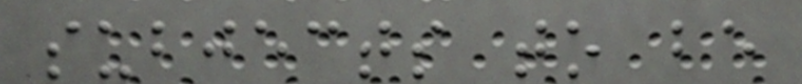subjects to be
